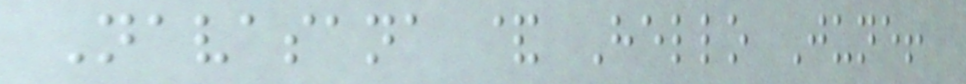Navasana & Hello June!
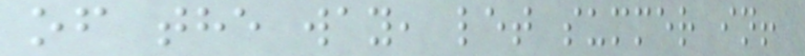of the way, let summer in!
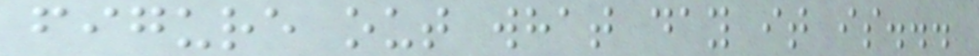figure out what day it is...
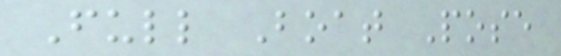Full Boat Pose
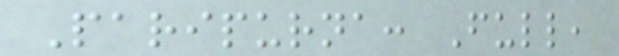Paripurna: Full,
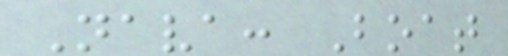Nava: Boat
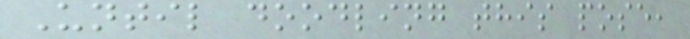Until doodling this pose,
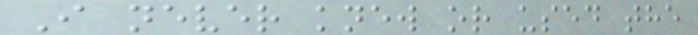I never knew or used the
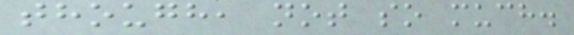though, not so much.
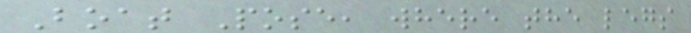Boat Pose, where the legs
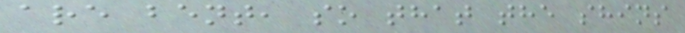are bent, so that the shins
